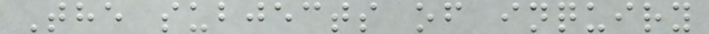The subjects of inquiry
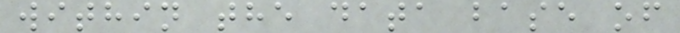within the data base of
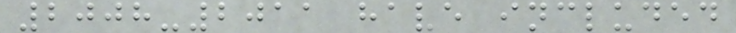2008-2011 have included
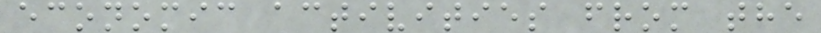economic activities from the
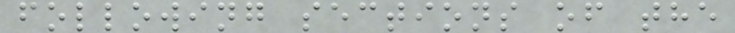following sections of the
